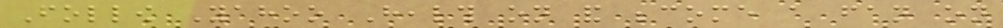Follow Yahoo Health on and become a fan on
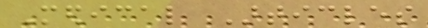Medical Articles
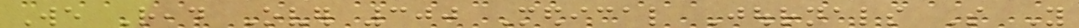We Read Over 300 Medical Journals So You
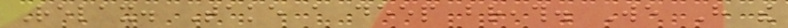Relax. Take a deep breath. We Have the
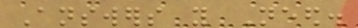Answers you Need.
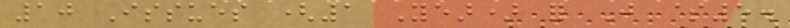10 Issues (1 Year) for Just $5.
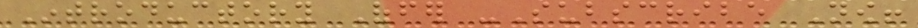Introductory Offer -Subscribe Now!
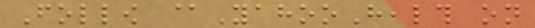Follow @YahooHealth on
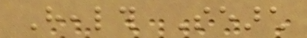Health Search
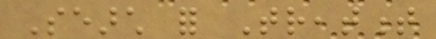Search for Treatment
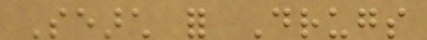Search for Drugs
